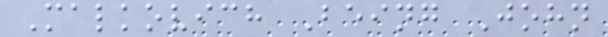Malkovich Being John
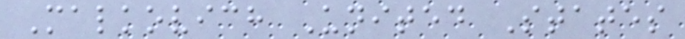Malkovich United States
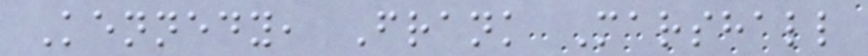Kennedy, Frank Marshall
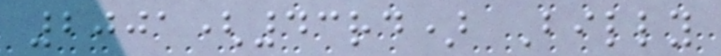2001(43rd) Billy
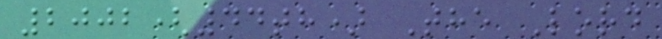2002(44th) The Lord
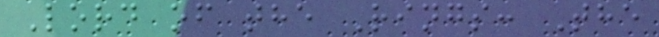Lord of the Rings: The
